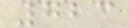723
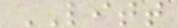LITT
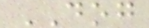DOG
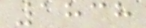1838
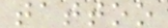tattoo
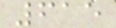615
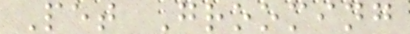Pet Grooming
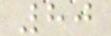80
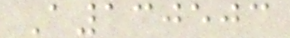A130503
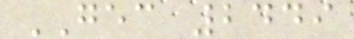GEC 2449
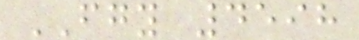FGY 4598
